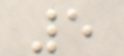5
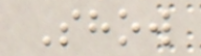Show
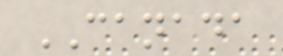CANADA
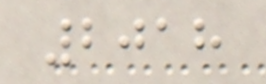2018
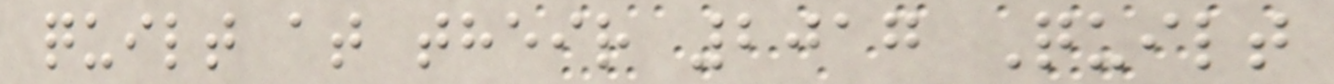quilt at their 2017 Quilt
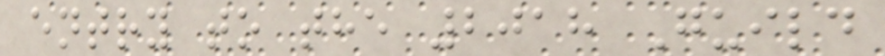entry to the 2018 Guild
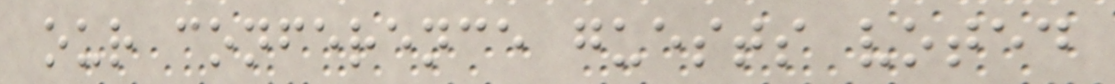our conference guests voted
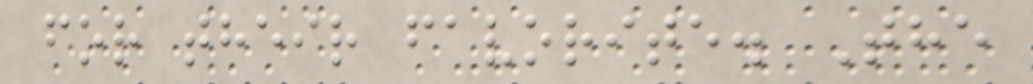for their favorite. The
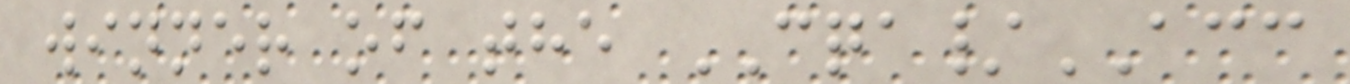winner of the CQA/ACC
